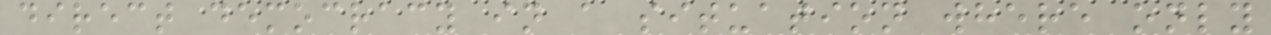direct democracy in a situation where only
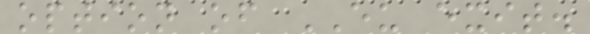option of EU exit.
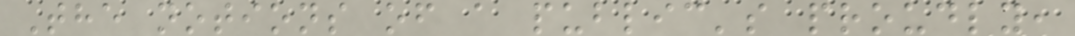The notions of a public's proudly,
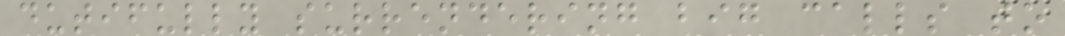dutifully surrendering big calls to
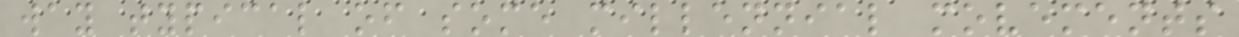way typical of some millennial movements
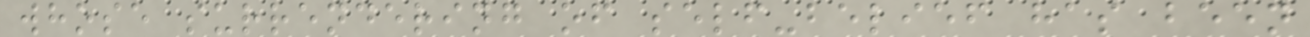whose surrendering of self-belief has been
